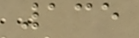135
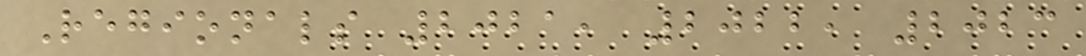Regionals 2021, 2022, 2023
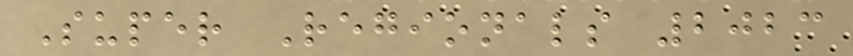Super Regionals 2023
